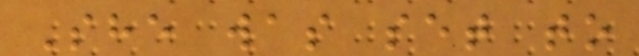She was set to
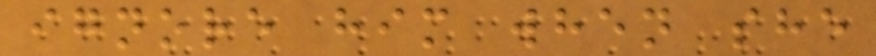ignore him when she
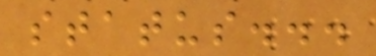status...
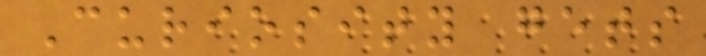Curiosity gets
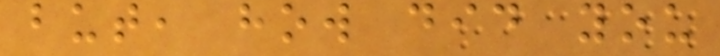but, how did you
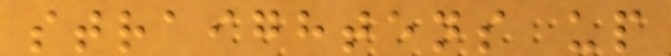straightens up
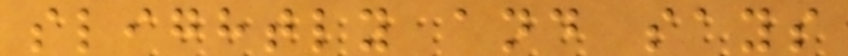slightly and says
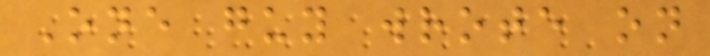One guy wrote on
